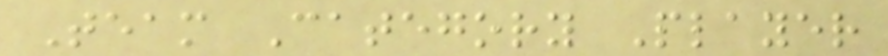Team Category Player
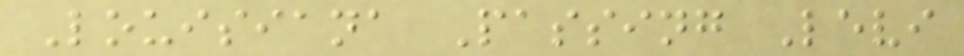Louisiana Passing Levi
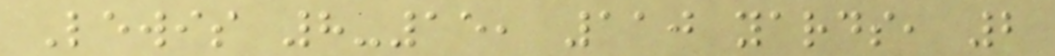Lewis 8-15, 110 yards, 2
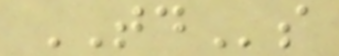TDs
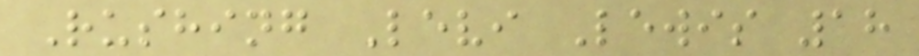Rushing Levi Lewis 18
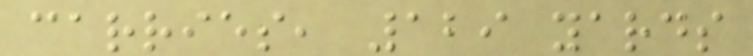carries, 129 yards
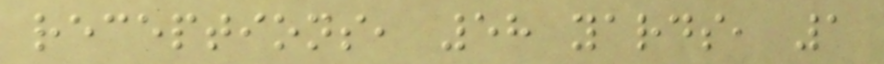receptions, 58 yards, 1
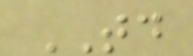TD
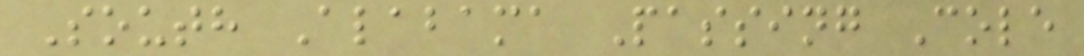South Alabama Passing Cole
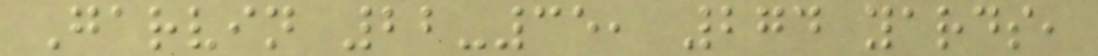Garvin 22-35, 274 yards,
